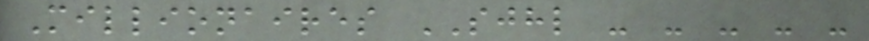Millionaires SJHL - - - - -
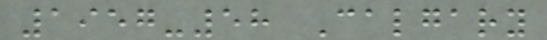1957-58 Calgary
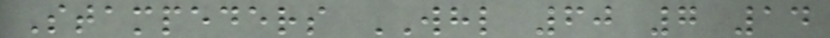Stampeders WHL 60 7 14
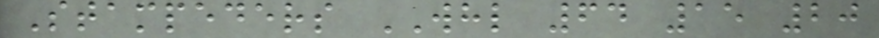Stampeders WHL 64 15 20
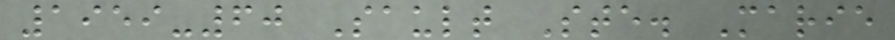1959-60 Sault Ste. Marie
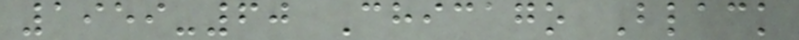1959-60 Chicago Black
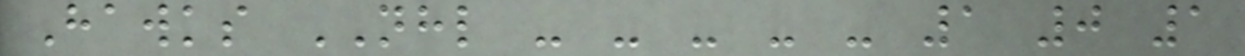Hawks NHL - - - - - 1 0 1
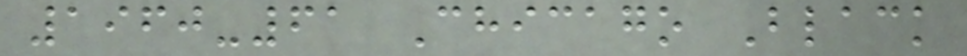1960-61 Chicago Black
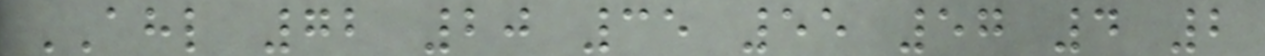AHL 72 20 35 55 57 4 2
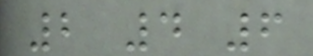2 4 6
